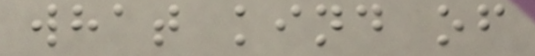what kind of
